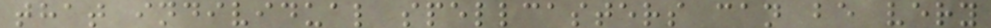that individual spellcasters can be very
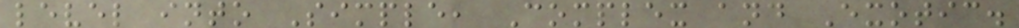level into Simple, Complex and Exotic.
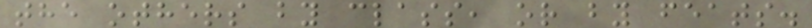the others by class, or by feats.
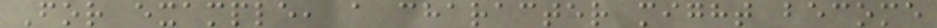For example, a character might become
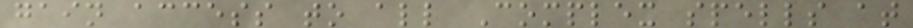gain access to all Complex spells at
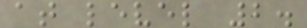at level 2.
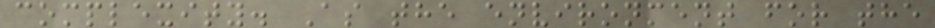complexity. As the environment for the
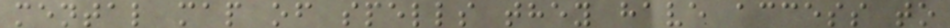mental map of spells they have access to
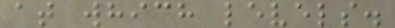at which levels.
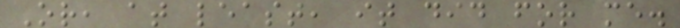Or, at least, it did for me.
